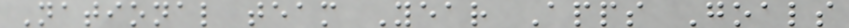National team Year Apps Goals
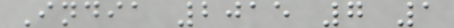India 2015 7 1
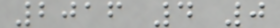2016 4 0
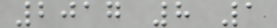2017 8 1
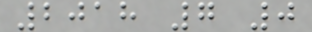2018 7 0
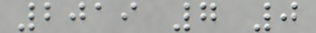2019 7 0
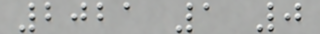2021 1 0
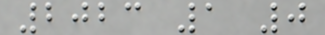2023 1 0
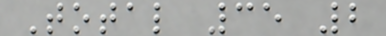Total 35 2
